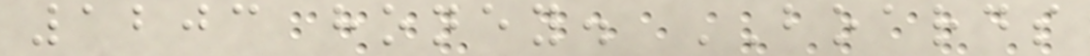1203 honey. BOARDS
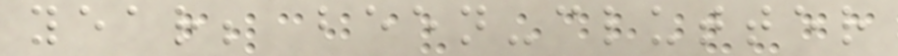year; been-clutter
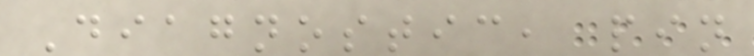Diagnostic, pin
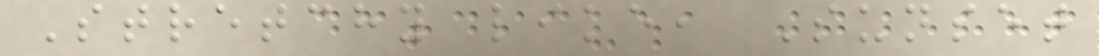Stretchy like, Sunset
